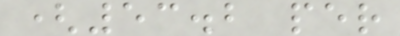(53.2 per
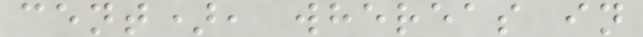cent), whereas in
